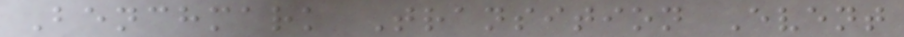Benchmark Transition Event
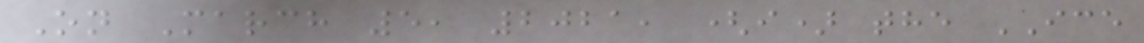On March 5, 2021, (i) the ICE
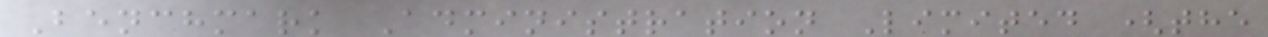Benchmark Administration Limited (the
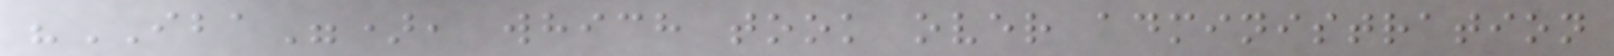"IBA"), which took over administration
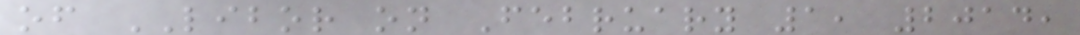of LIBOR on February 1, 2014,
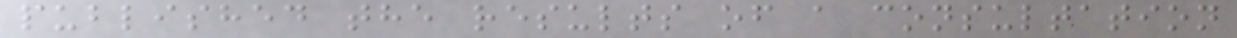published the results of a consultation
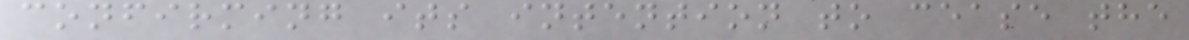confirming its intention to cease the
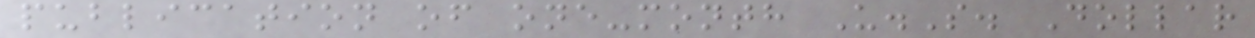publication of one-month U.S. Dollar
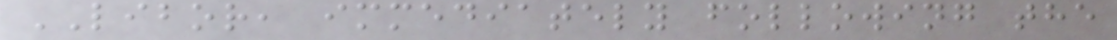LIBOR, immediately following the
